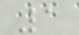1
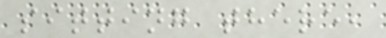sitting there,
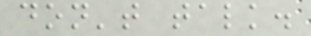don't talk.
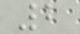2
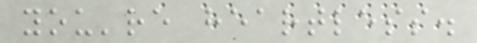you're heartless.
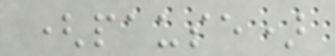(pause)
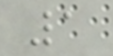1
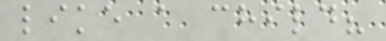like a child?
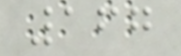167
